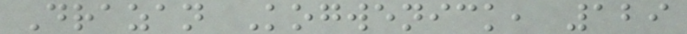Drazan Kogwenick, 129
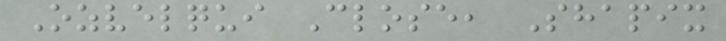Ozvelqui Close, Shapix
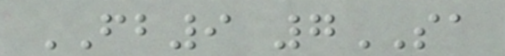FB9 7SA
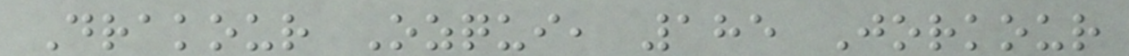Drakour Ozqui, 185 Jorkour
